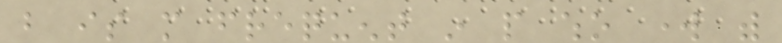but is more frequent in people who work with
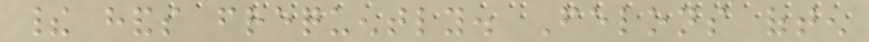their hands frequently. Felons often
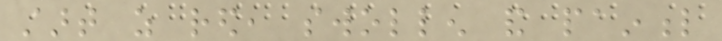start as red, swollen and painful
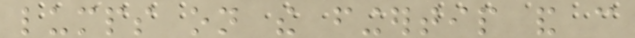lumps on the fingertip and can
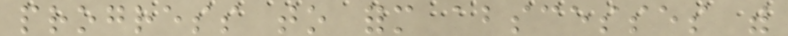progress to form abscesses with
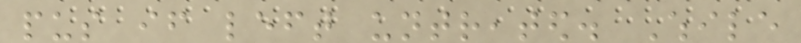pus if left untreated. While
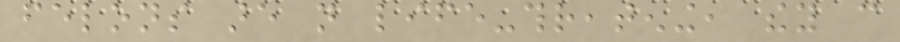felons are not life-threatening, they can
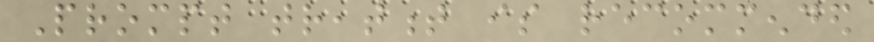Prompt treatment is recommended
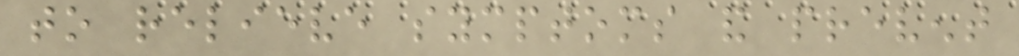to relieve symptoms and prevent
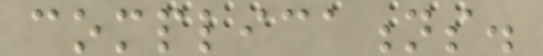complications.
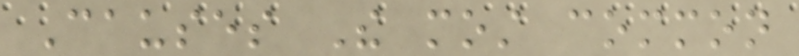Causes The most common
